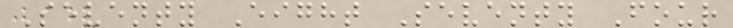Seventy Eight Seventy Four
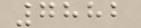7882
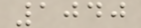1040
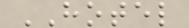HOTEL
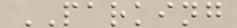PARKING
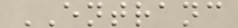ENTRANC
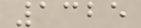1325
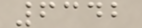6342
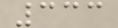333
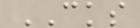CKS
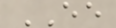EE
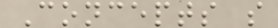Concepts s
